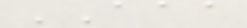AAA
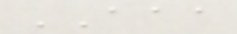AAA
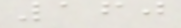160
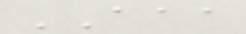AAA
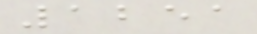1251
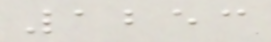1253
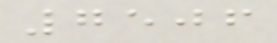7506
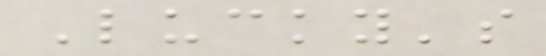Lucky's
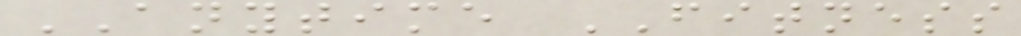ANYTIME FITNESS
